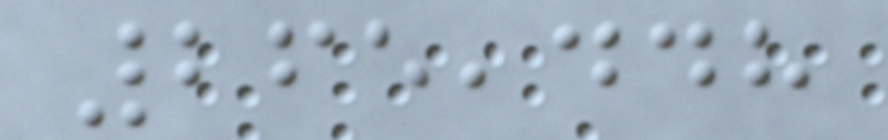265,448
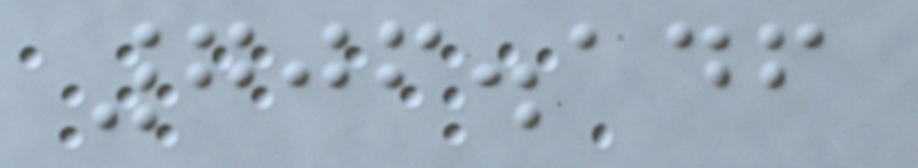706.146
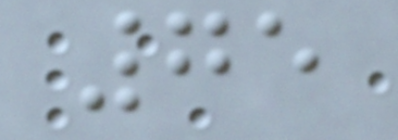75
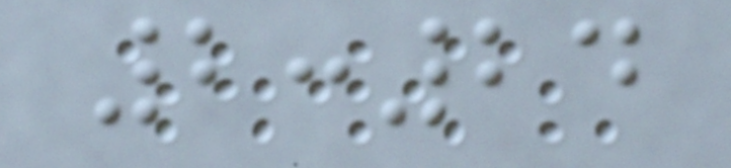2:24
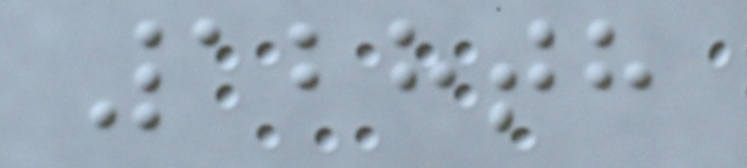128th
